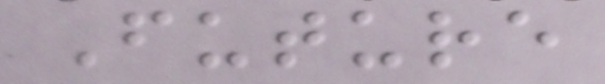Future
